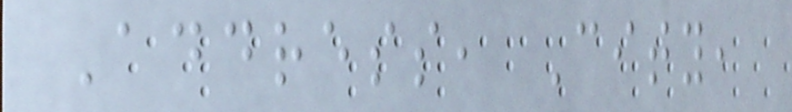Address, City,
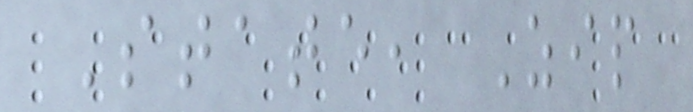State, Zip
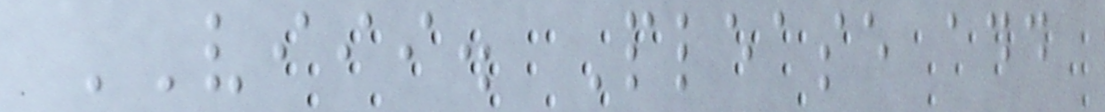VIII. Please add
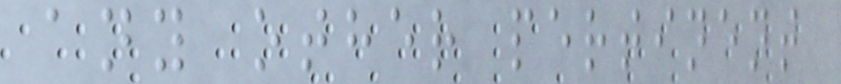any other pertinent
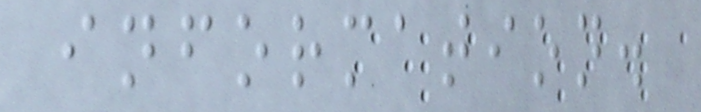information.
